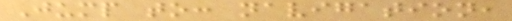Jump to: navigation,
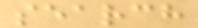search
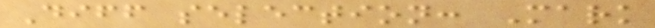Diff selection: Mark
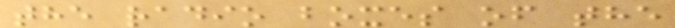the radio boxes of the
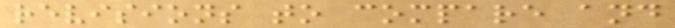revisions to compare and
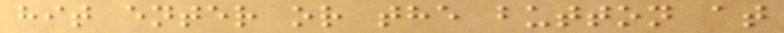hit enter or the button at
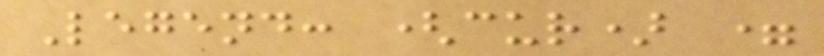Legend: (cur) =
